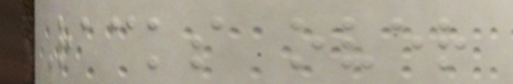Racks over
